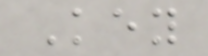Key
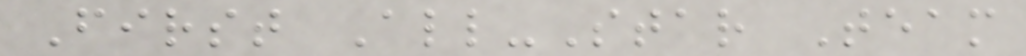First All-Star Team
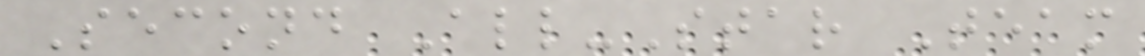Second All-Star Team
